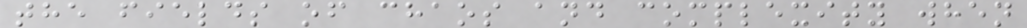the fields of chaos and complexity when
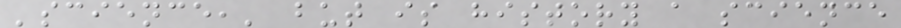'science,' but is history a science
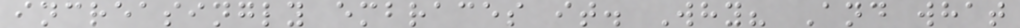increasingly embraces it. Why? And what
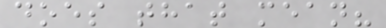does that mean?
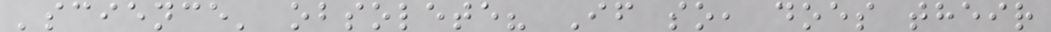'science' obsolete? If so, does their
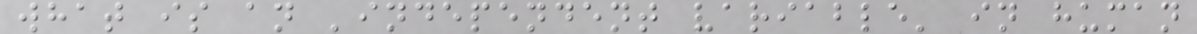what is an 'independent variable' in human
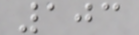103
